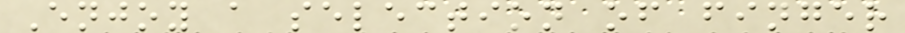Enjoy a selection of finger
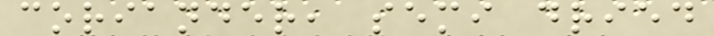coriander, semi dried
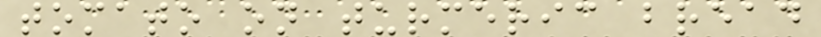tomato on turmeric bread
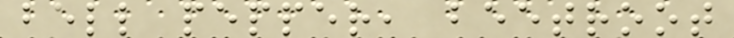bell pepper, beetroot
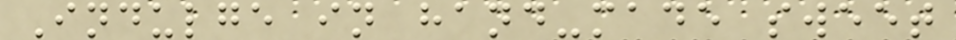Indulge in hand-made sweet
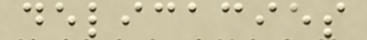delicacies
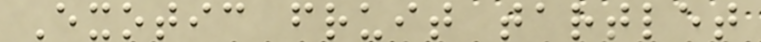Exotic fruit tartlet
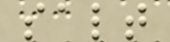salt
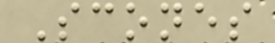Scones
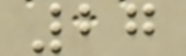27
